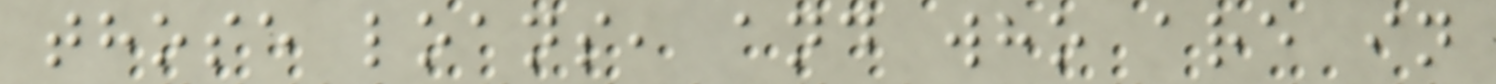those loans, and who are in
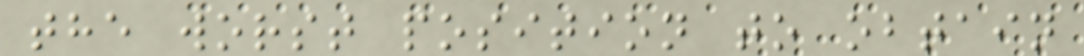the worst position to obtain
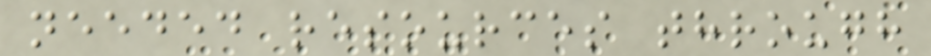needed resources through
